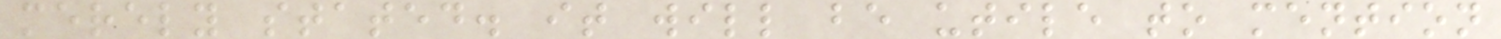merely stated. it will be utile to mention
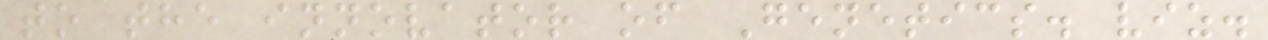to the innovator of Genetics. viz.
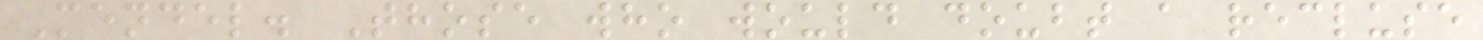Mendel. Those who would doubt a recluse
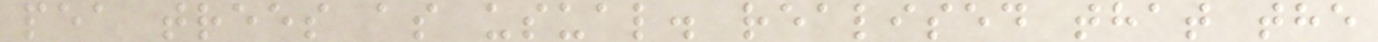pea trees as usual. realised that the
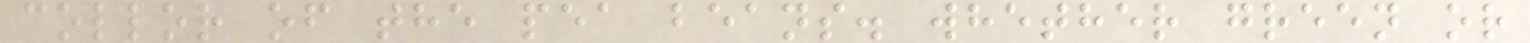collor of the pea beans. whether green or
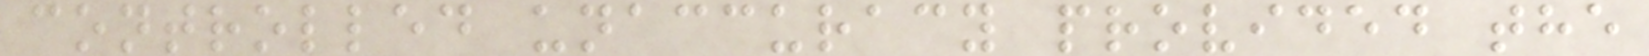controlled unaccuracy provided the
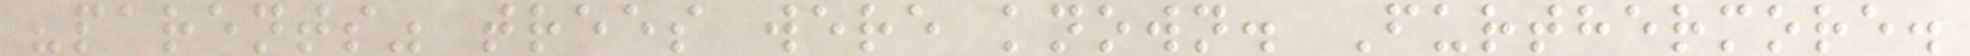"parents" trees were known. Furthermore.
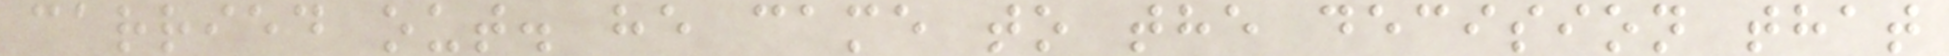carried out. he came to the decision that
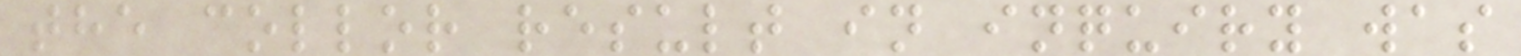the collor result in inquiry was
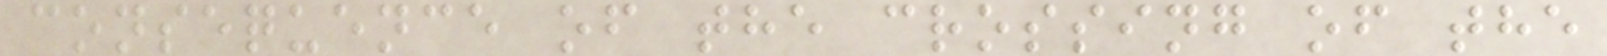consequence of the crossing of the
